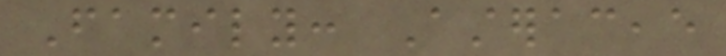Family: Asteraceae
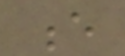e
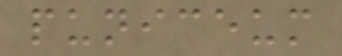puniceum
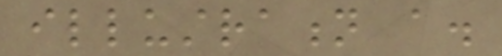illustration a.
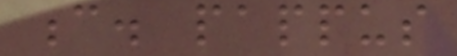c. pappus
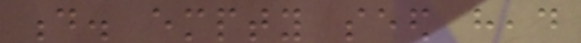d. empty seed head
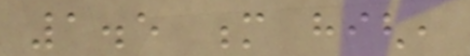1.5 m high,
